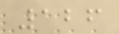126
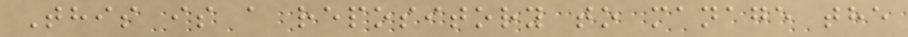This is a repository to manage the
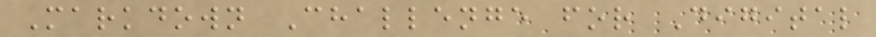Markdown Challenge for Digital
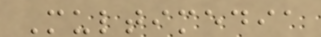Multimedia
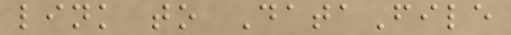link to DataFile
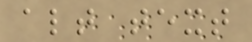alt text
